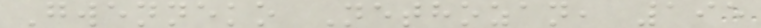Gwenneko Nethozan, 195
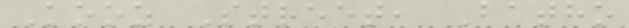Kooz Street, Batho
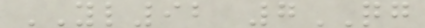YL92 7QG
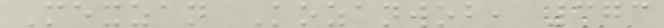Mexzan Kozanwob, 373
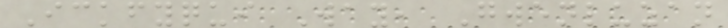Ickfyqui Way, Gwenluzan
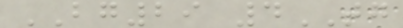BG29 4TG
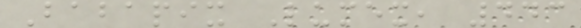Babapix Lumex, 443
